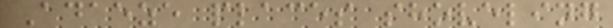Adaeze places shoveling
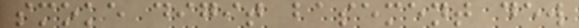smoke digit basement dew
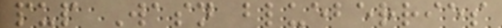pup Wasn blueberries
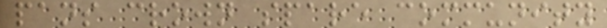pans crown spare community
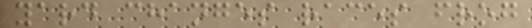yard changes races frog
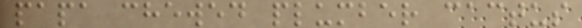papa chewed plumber cactus
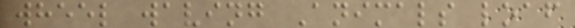wheel waving Animals loaf
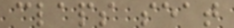claps seat
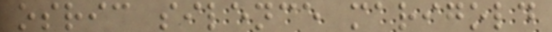osric silence marigold
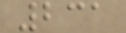231
